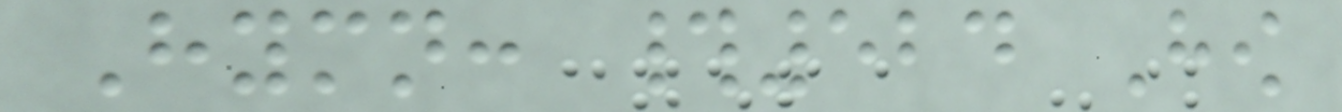Hymn: #524 How
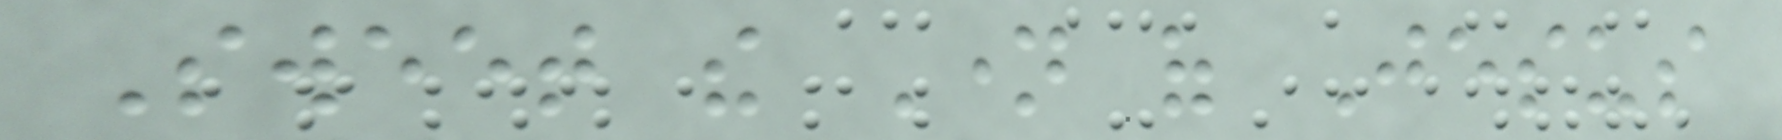Sweet the Name of Jesus
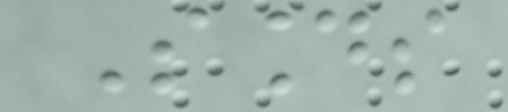Sounds
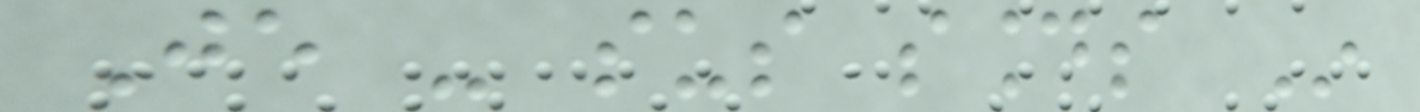Je - sus sounds In
